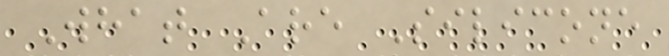What Are Silicone
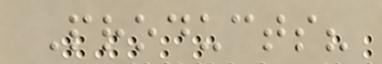Products?
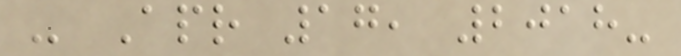- Apr 17, 2018-
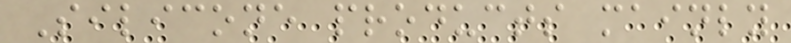Silicone products mainly
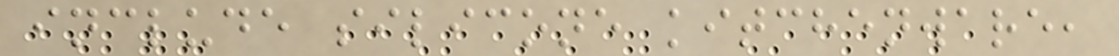include silicone kitchenware,
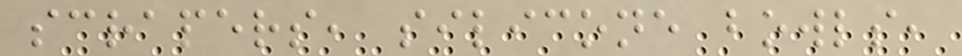scrapers, silicone bowls,
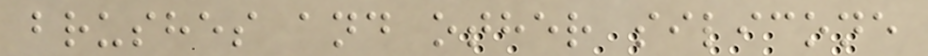brushes and other silicone
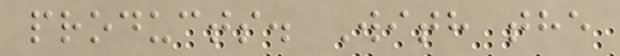products. With the
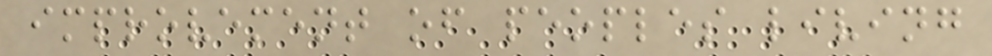improvement of peoples living
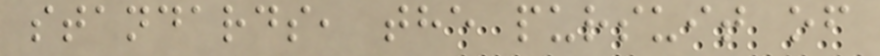standards, the pursuit of
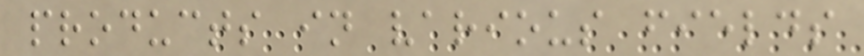products in various fields
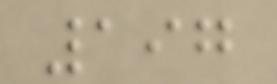197
